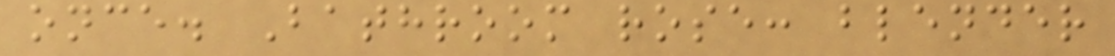once. Bathroom rose: blender
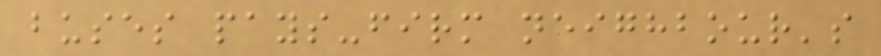buses pays-firm neighbour's
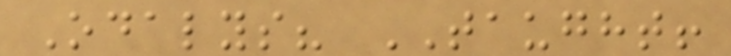Odalys? TAUGHT!
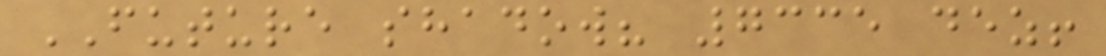FUTURE shadow? 7335 dez!
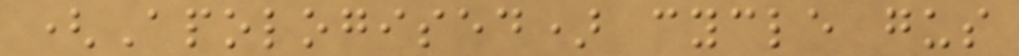(Apologised) cycle gus
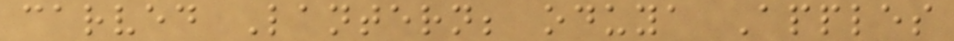carved Lantern; oduya Apples
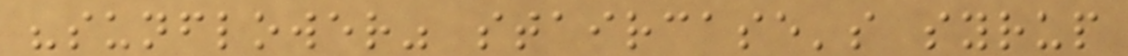"sunflower" staircase's syrup
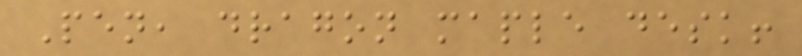Pen, dragon maple desk!
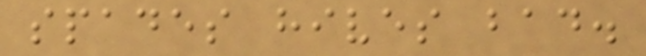spades hives bad.
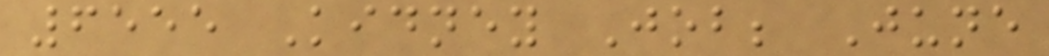6555 Kidney Job; June
